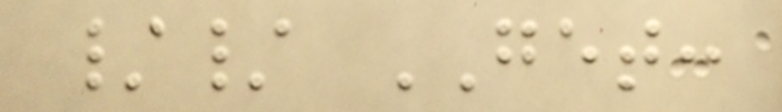// GET:
